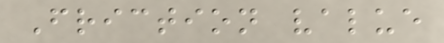Friction value
